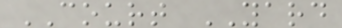COURT YARD
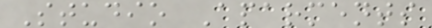Studio Aparments
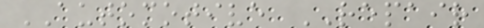AUTOMOTIVE REPAIR
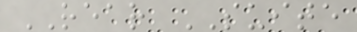REAR SUITE
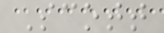Scott
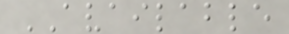AVAILABLE
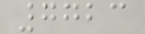7723
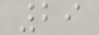29
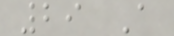29 A
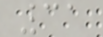31
